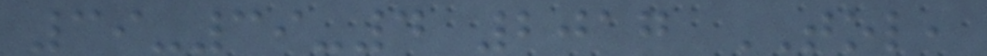39-39-4 2017 TOL,
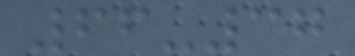66-37
